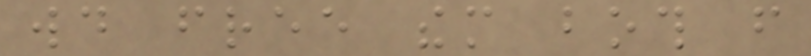would free them both from
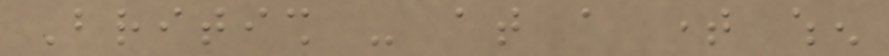British - at a time when
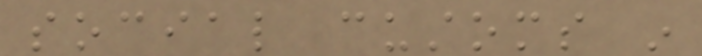social customs in
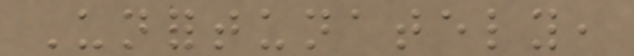Unfortunately,
